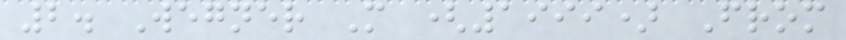2. Wegner M (1999) From
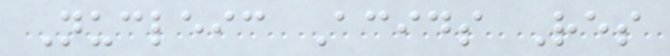Nucleic Acids Res
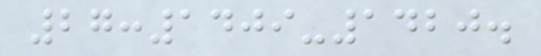27:1409-1420.
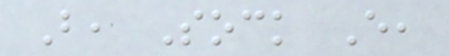B, Sock E,
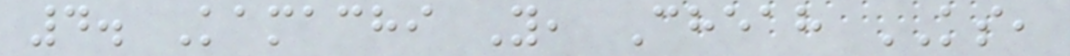4. Kamachi Y, Cheah KS,
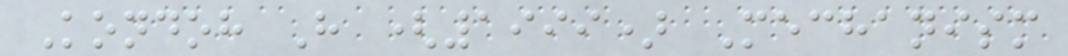Kondoh H (1999) Mechanism
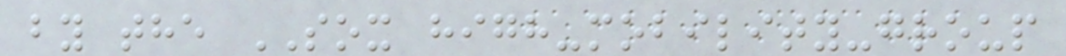by the SOX high-mobility-group
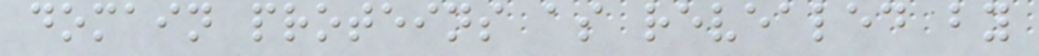domain proteins as revealed by
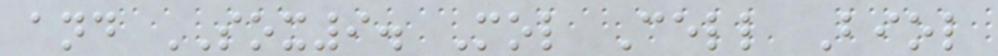and SOX9. Mol Cell Biol
